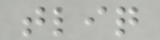tliq
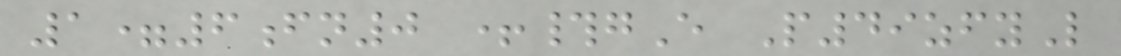1=6fn0 +#gE P49zfyL
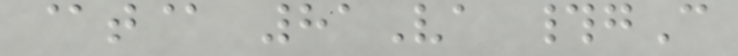@t@ 81Va #gC
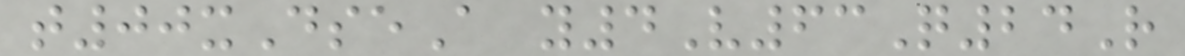t00xDseA y4V63Q24R
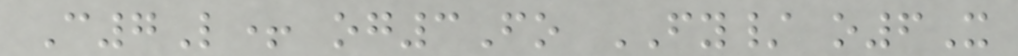C7L+ og3Fo FY/ o6X
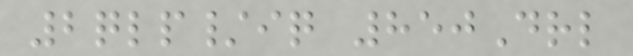2qlp/iq 850Drl
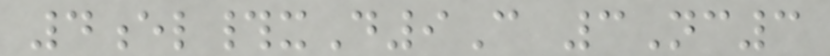4el#xD9C 3Nc3
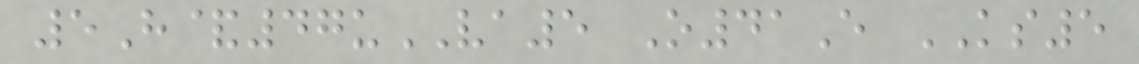5H&47uVA5 O41E KS5
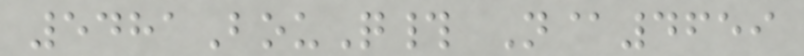5481BouQ# N@4659
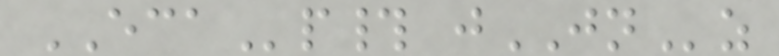ECAp# jJNz
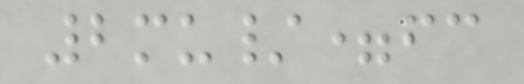2mu/=fc
